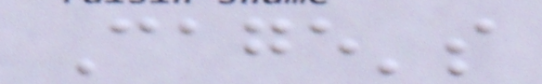Cage's
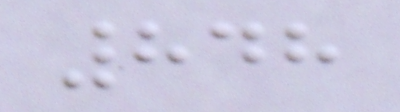848
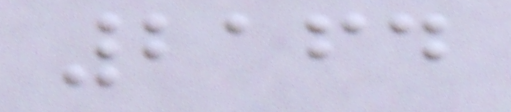2164
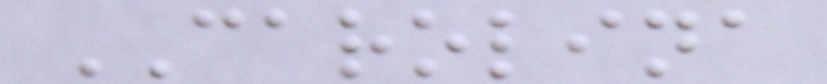CAROLINA
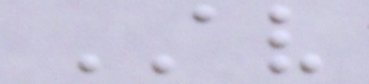AV
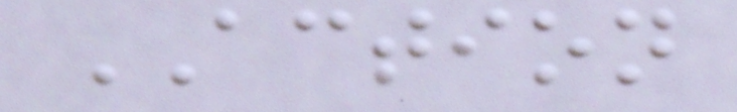ACTION
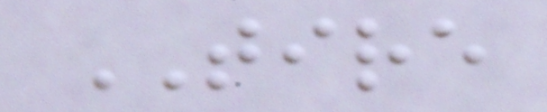TIRE
